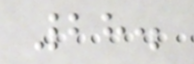28.
